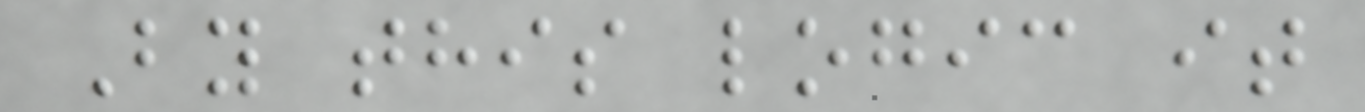By this logic it
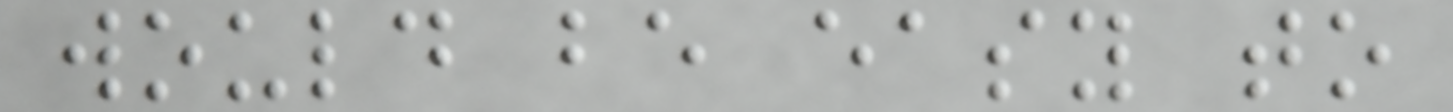would be easy to
